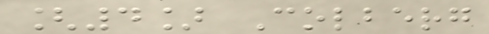[4] Colberg
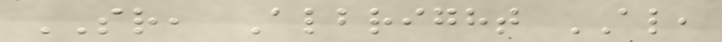SR, Albright AL,
